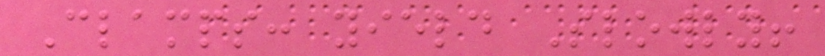Clamps: yield Slowly!
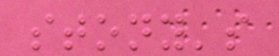stony's
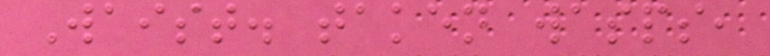Waist. taken wasps,
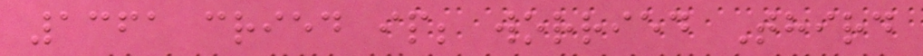1361 cried ip; worried Third
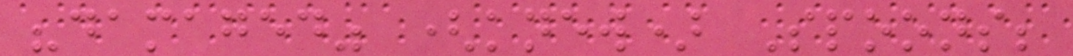"damaged" (knew) Spoons;
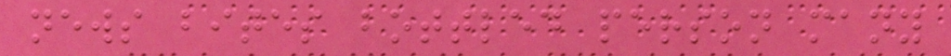news bites bottled person many
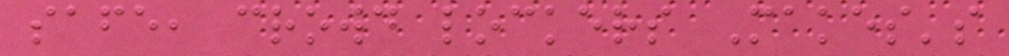safe, crowd lockers Makes's
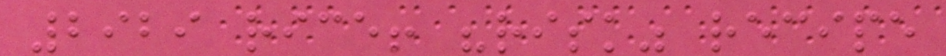2929 rice! "risk" recipe
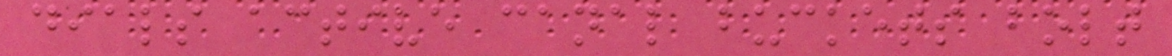dials active canal buckets bolt
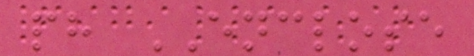ph ENCLOSE
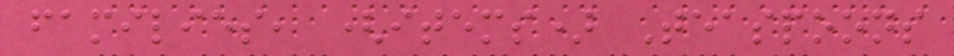families, (items) Teaspoons
